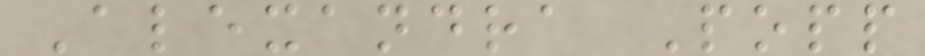Alexandra Popp
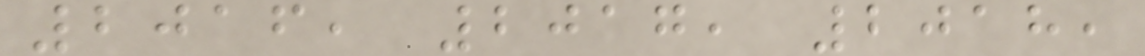2016, 2017, 2018,
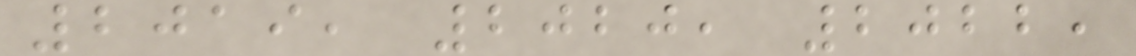2019, 2020, 2022,
